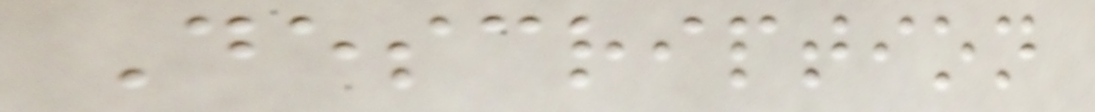Description
